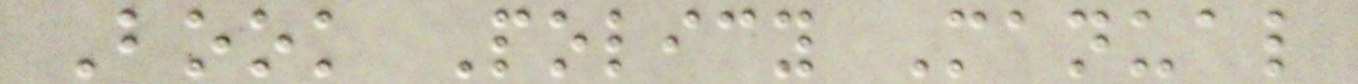Book Policy Manual
